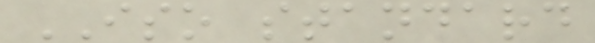ISO standard
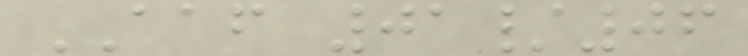AAF 01/06
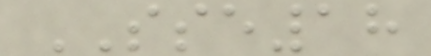SSE18
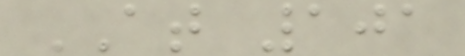AT 101
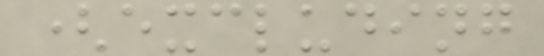(excluding
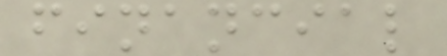financial
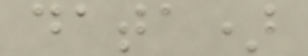data)
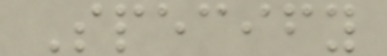Specify
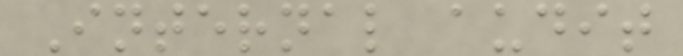Internal audit
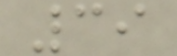39
